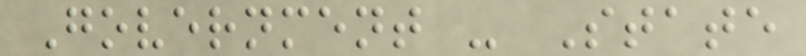Government - State
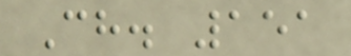Ch. 151
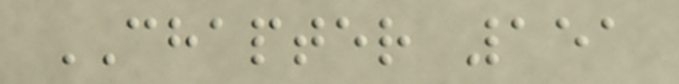CHAPTER 151
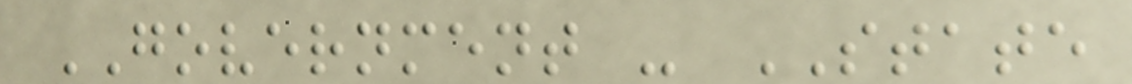GOVERNMENT - STATE
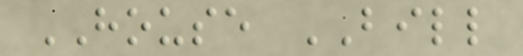HOUSE BILL
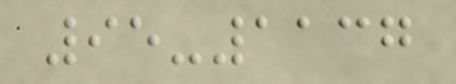95-1137
